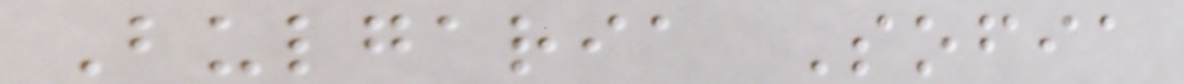Bulgaria Sofia
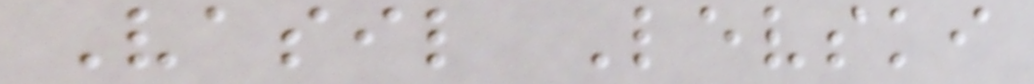Vasil Levski
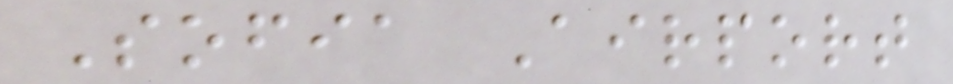Sofia Airport
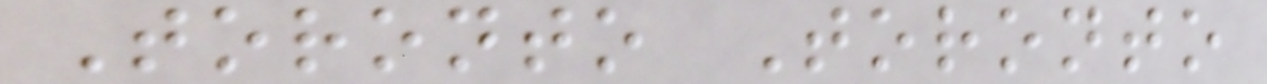Toronto Toronto
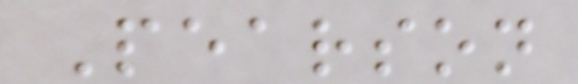Pearson
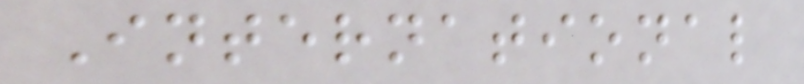International
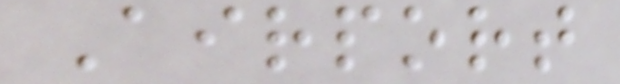Airport
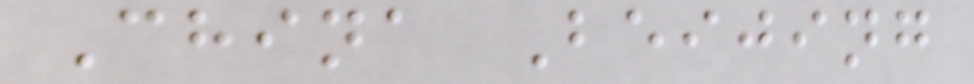China Beijing
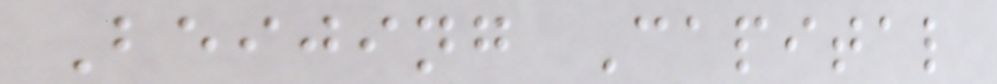Beijing Capital
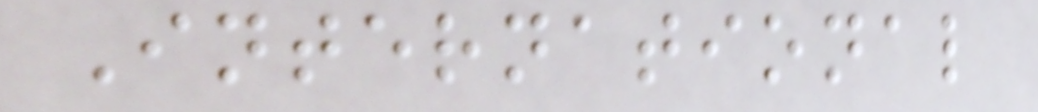International
